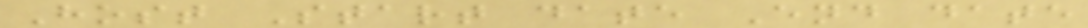Host Start date End date
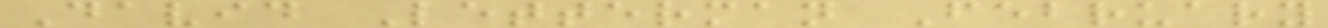David Letterman February
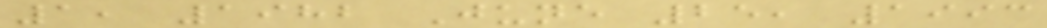1, 1982 June 25, 1993
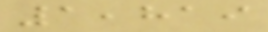1,819
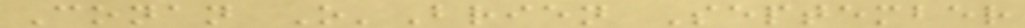Conan O'Brien September
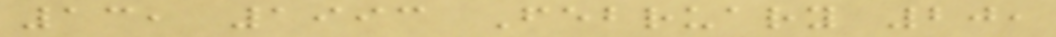13, 1993 February 20,
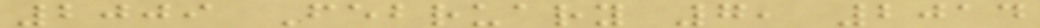2009 February 7, 2014
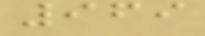969
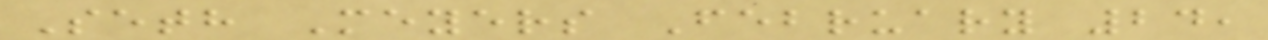Seth Meyers February 24,
